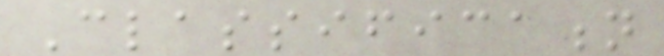Classification
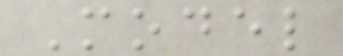Model
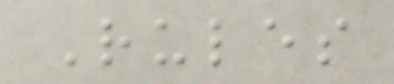Rules
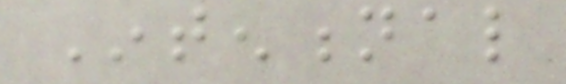Intentional
